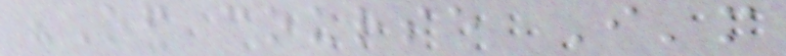"Of course I'm
